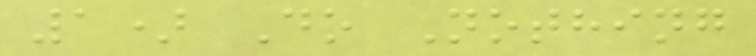1) Do Nothing
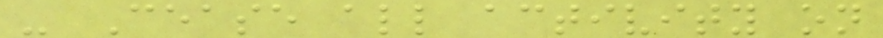- Cease all activity on
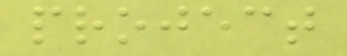project
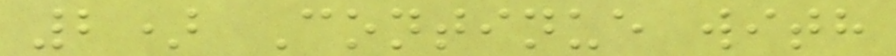2) Continue with
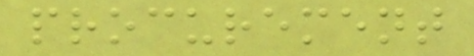procurement
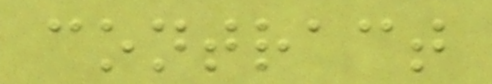contract
